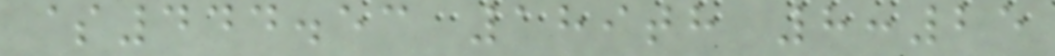$444.53 189th 8:25
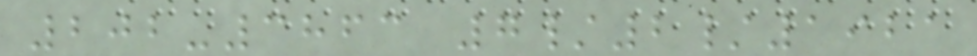202-3863 7/2/1921
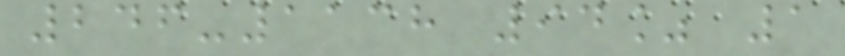246-1138 94% 1
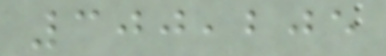300,205
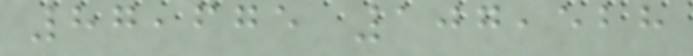87,675 107,528
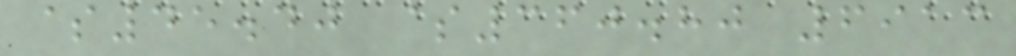$45.40 $360.80 6913
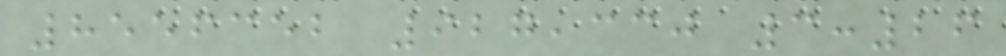8556352 927,330 3:26
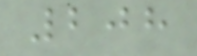208
